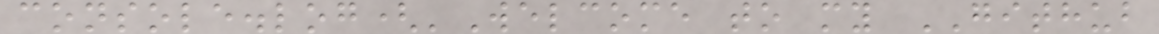console.log('Welcome to my GITHUB
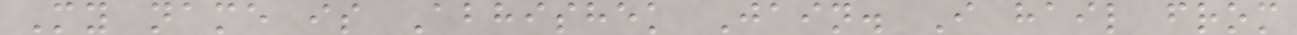My name is Abhishek Jain. I hail from
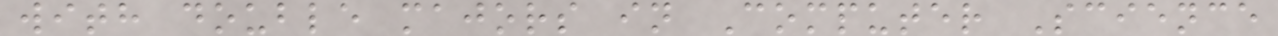with double majors in Computer Science
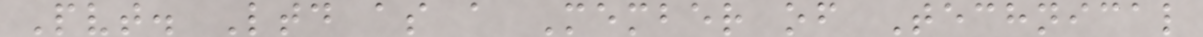Pvt. Ltd as a Member of Technical
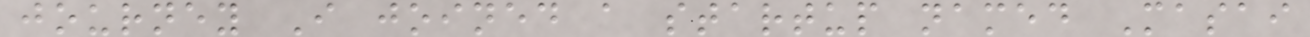journey I joined a startup named Masai
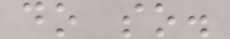do so.
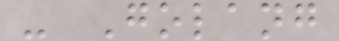- Golang
